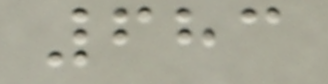683
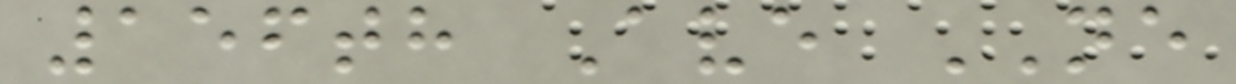156th Ave NE
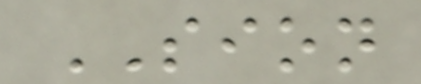SION
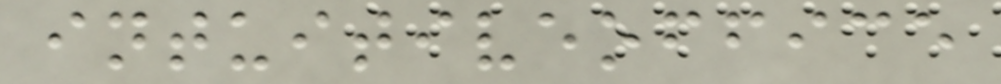intuitiveoffice
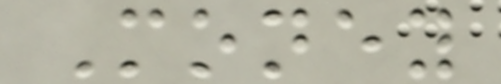Money
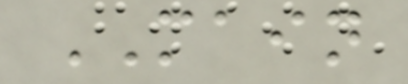MAIN
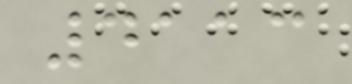4113
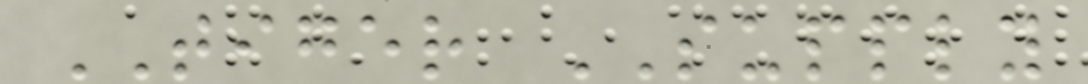TIGER SUPPLY
